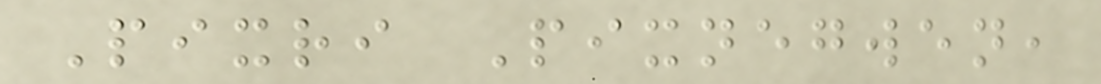Pixri Pixnegwen,
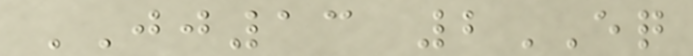JJ13 2EQ
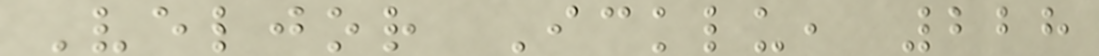Veljor Icklu, 228
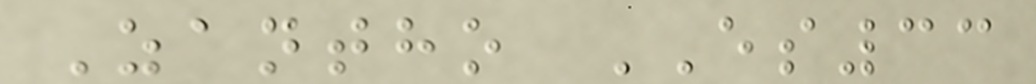Zantho ES33
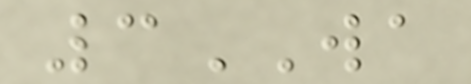3WA
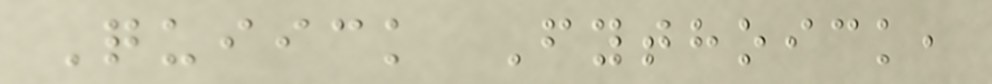Quiick Fythoick,
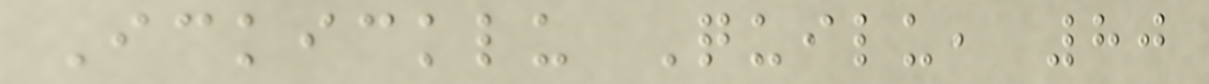Ickicklu Quilu, 80
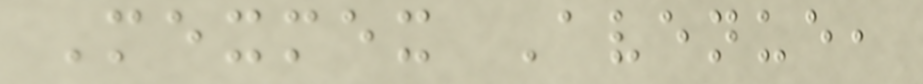Mexmex Avenue,
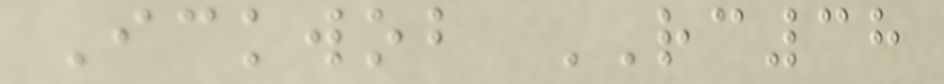Ickwob RC38
